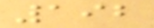192
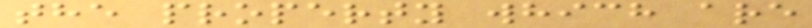the property which are
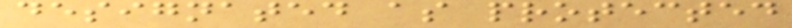designated as protected
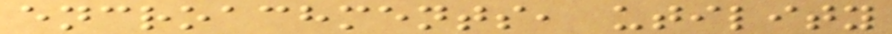encroachments, utility
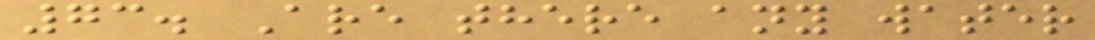73. Are there any water
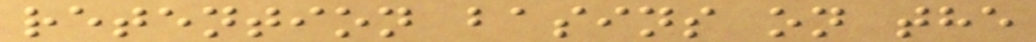retention basins on the
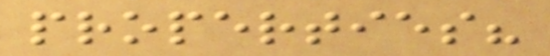properties?
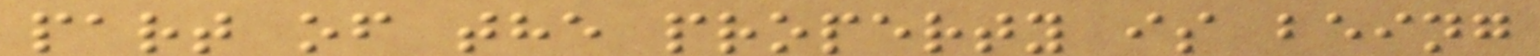part of the property is being
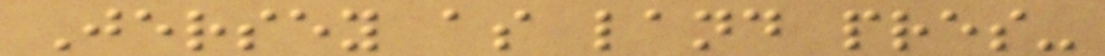Jersey as land pres-
